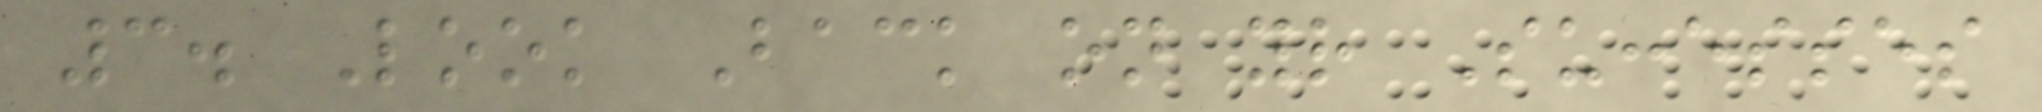3. Look Back on your Successes
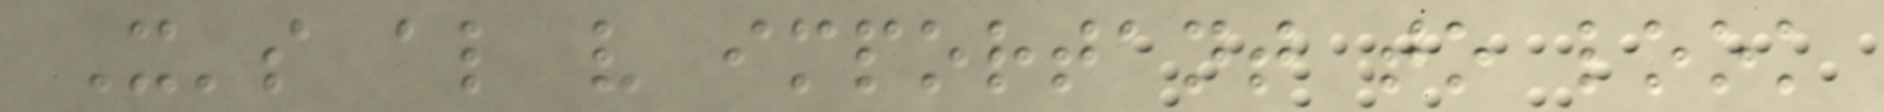It's also very important to look
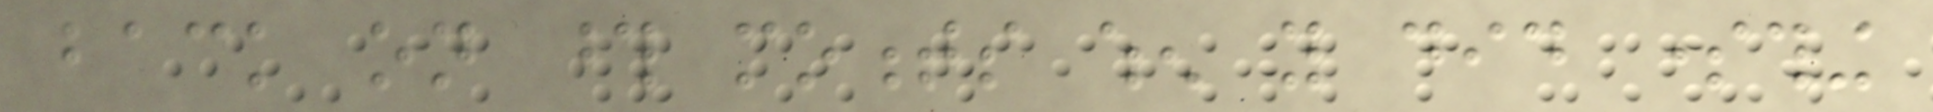back on those moments when you did something
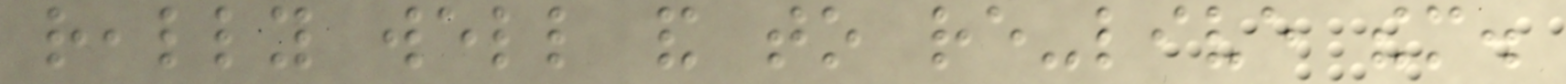really well and to re-live them.
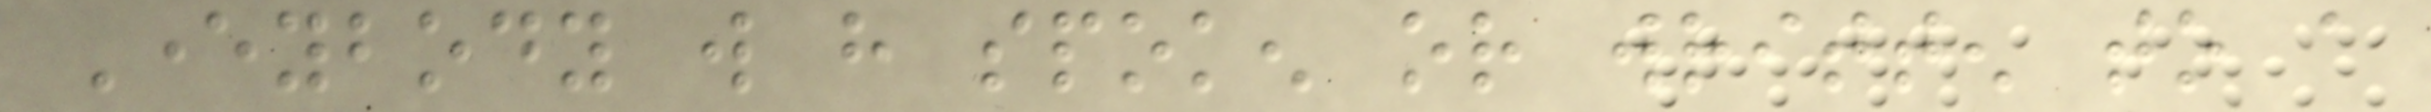Everybody will have spoken or written to a
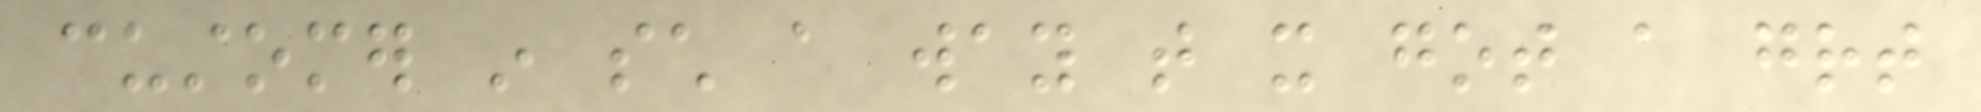customer in such a way that it got a great
